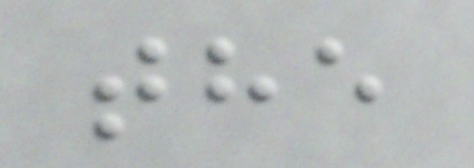the
